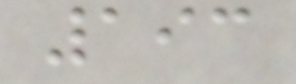193
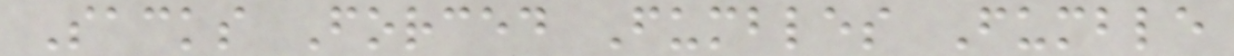Sacks Forced Fumbles Fumble
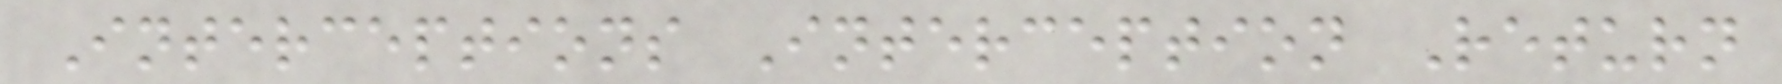Interceptions Interception Return
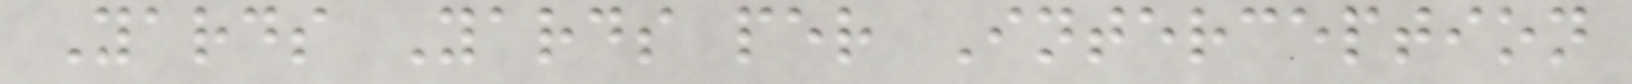Yards Yards per Interception
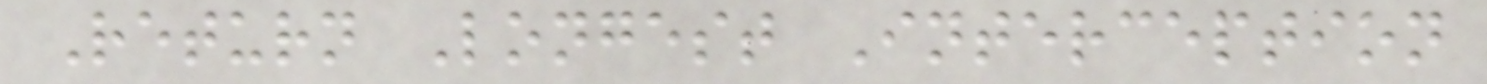Return Longest Interception
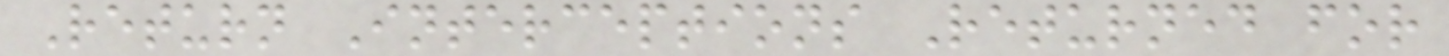Return Interceptions Returned for
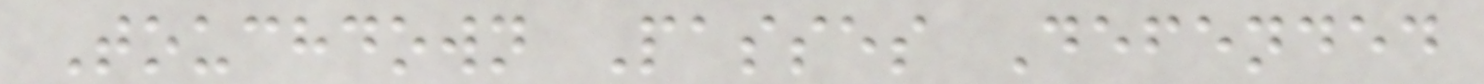Touchdown Passes Defended
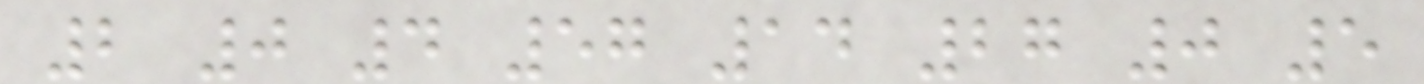2 0 4 57 14 27 0 5
